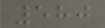580
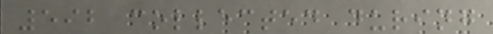592 collected during
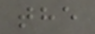the
